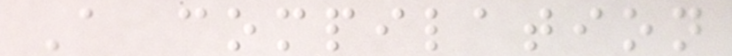A compilation
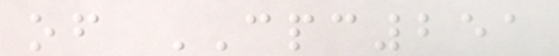of CPC251
